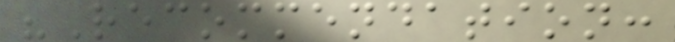"Recommendation:
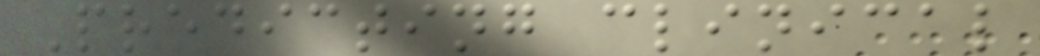Predicting clinical
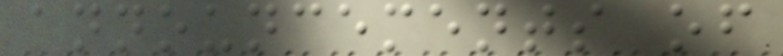announcements of
